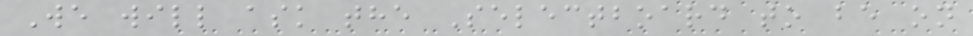We will ask the Selectboard to be on
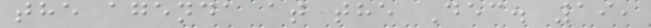the agenda at the Dec. 19,
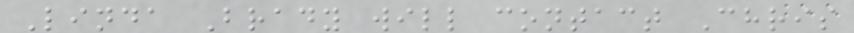Linda Brady will contact Chris
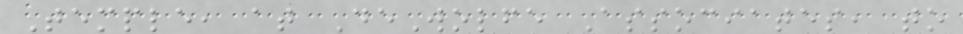Temple, at DeWolfe Associates, to
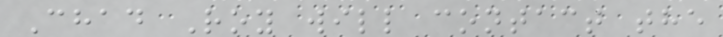Chad Roy will contact the
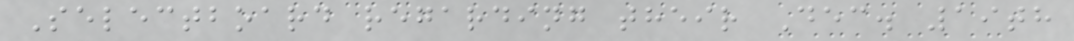Selectboard regarding their Dec. 19th
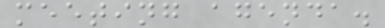meeting agenda.
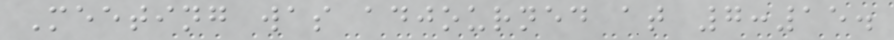Meeting was adjourned at 7:15.
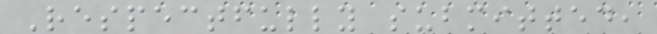Respectfully submitted,
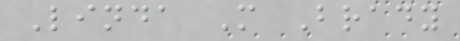Linda M Brady
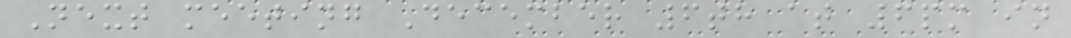Next meeting December 6th at 6pm in
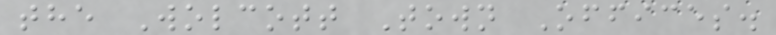the Wolcott Town Offices.
